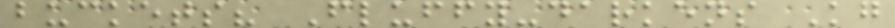buckets? Fluffy-darkens Kg
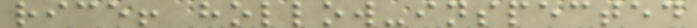rice! hollow-inspected
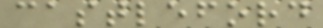castleford
